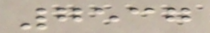7537
